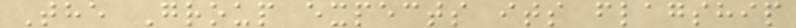The Group expects its flagship
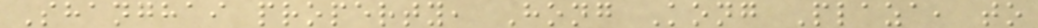Shanghai property, Hong Kong Plaza, to
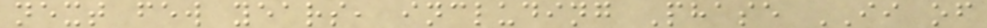next few years, including Phase II of
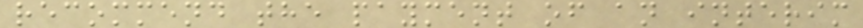recommend the payment of an interim
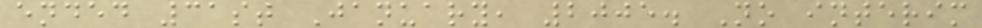ended 31st January, 2005. No interim
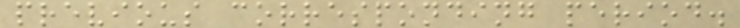previous corresponding period.
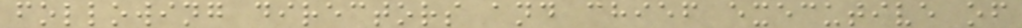following directors and chief executive of
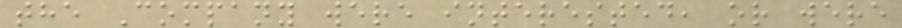the Company were interested, or were
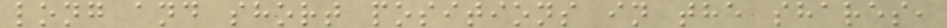long and short positions in the shares,
